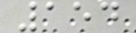154
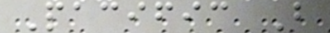Pacific B
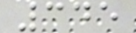345
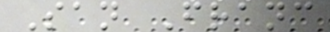San Franc
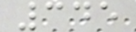345
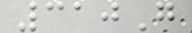310G
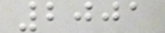2001
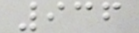936
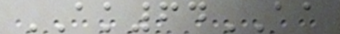AK64AA
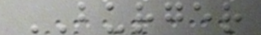BURGER
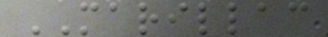MARILLAC
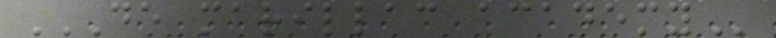DE MARILLAC ACADEMY
